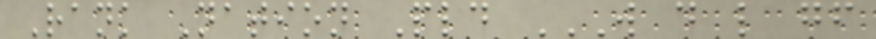Rank Nation Pld W D L GF
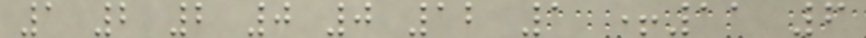1 2 2 0 0 12 1 +11 6
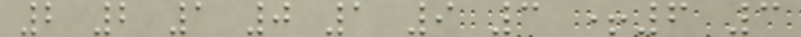2 2 1 0 1 9 3 +6 3
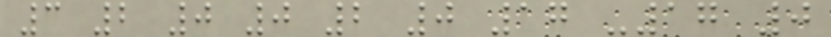3 2 0 0 2 0 17 -17 0
